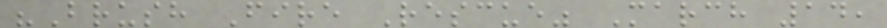"Brush Fire Rescue" March 14,
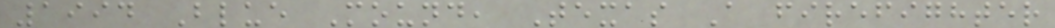1994 Blue Mound, Texas A firefighter
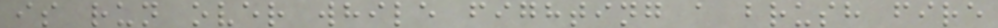is run over while fighting a brush fire
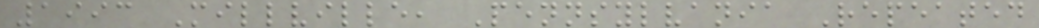1993 Millville, Pennsylvania Repeated
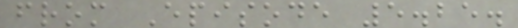from Episode 5.25.
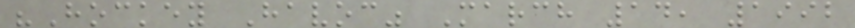"Hockey Havoc" March 14, 1992
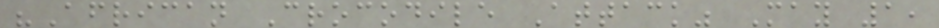"African Crocodile Attack" May 1,
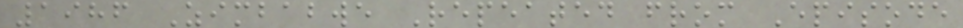1986 Zimbabwe Repeated from Episode
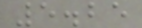5.25
